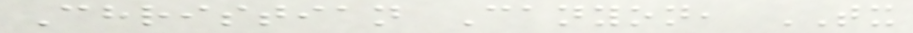Christian Canyon, TX
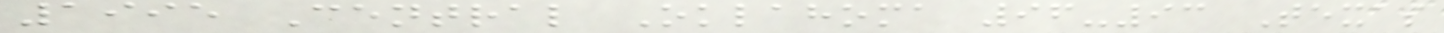1995 Central Oklahoma 96-93 Texas
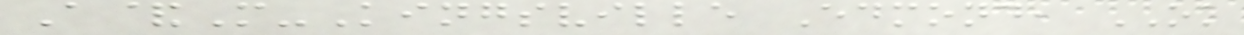A&M-Kingsville Edmond, OK
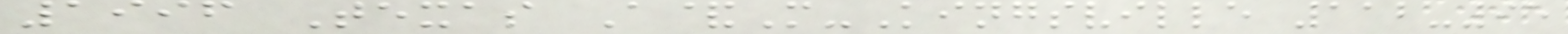1996 Texas A&M-Kingsville 112-95
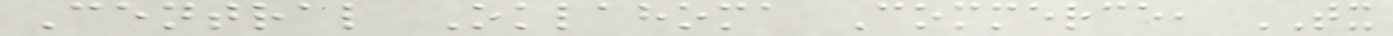Central Oklahoma Commerce, TX
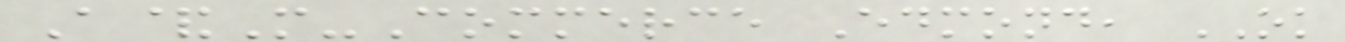A&M-Commerce Edmond, OK
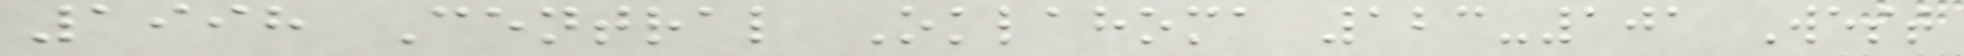1998 Central Oklahoma 123-101 West
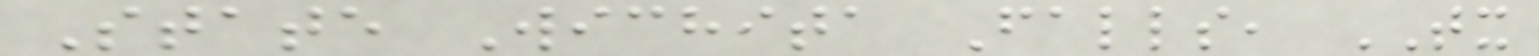State Wichita Falls, TX
